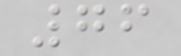76
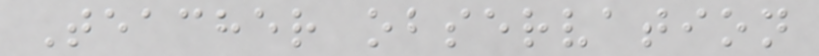Teacher observation
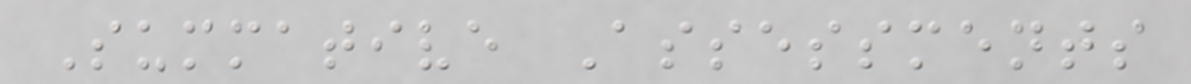Summative Assessments
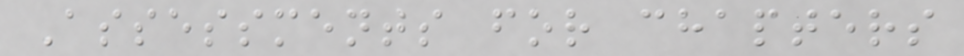Assessments for chapters
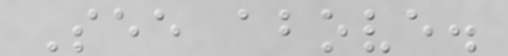See above.
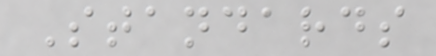Standards
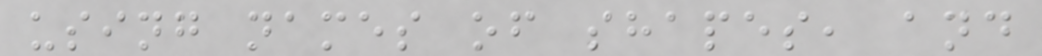using names of shapes, and
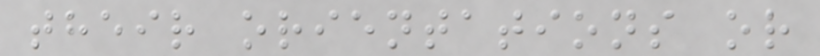their orientations or
